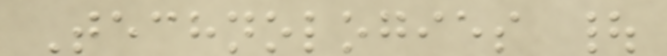Technologies |
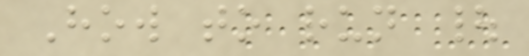How to run |
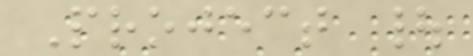Project |
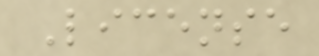License
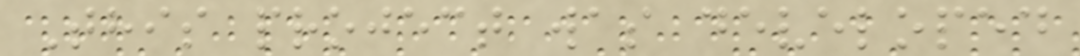This project was developed
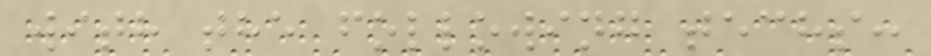with the following techs:
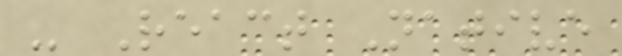- React Native
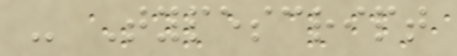- Typescript
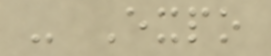- Expo
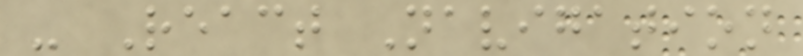- React Navigation
